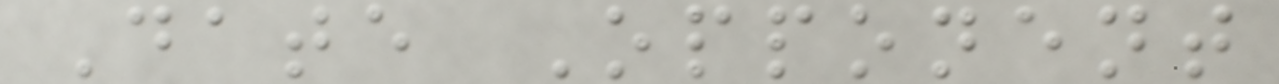Date Opponent
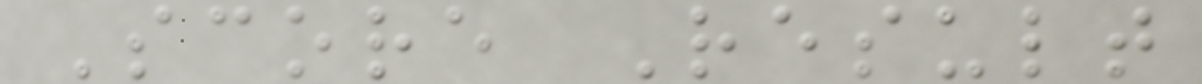Score Result
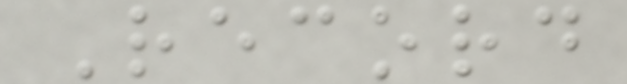Record
